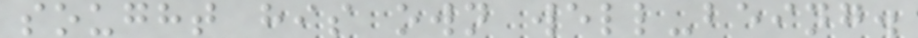sought his own well-being.
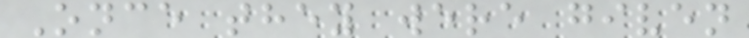Once they were given
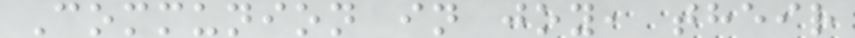Communion in joy, their
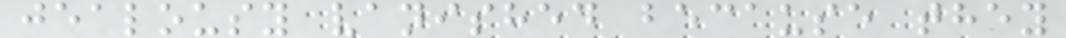jealousy vanished because they
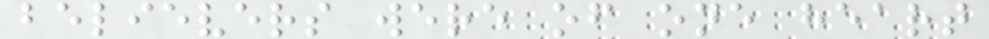believers were of one heart
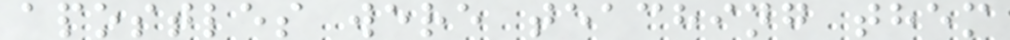apostles were teaching them
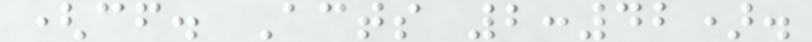(cf. Acts 2:42).
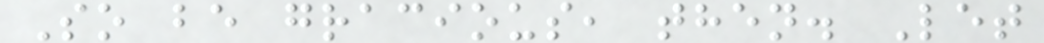So be gracious, then. Let
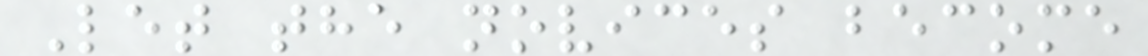Let the novices become
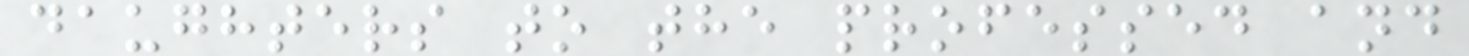daughters to the professed and
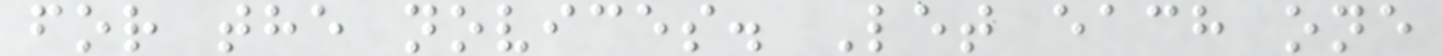for the novices. Let each one
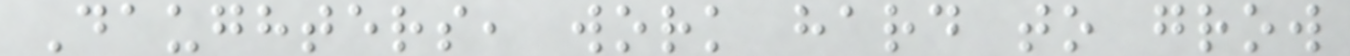Daughters, work hard to grow
